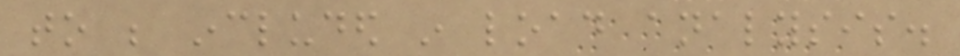to be included in load analysis.
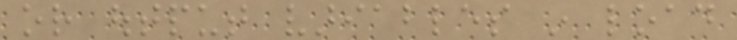or output variables in load
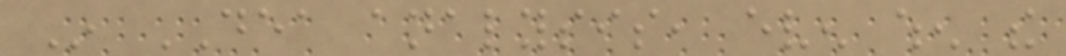In DEA analysis, even when the
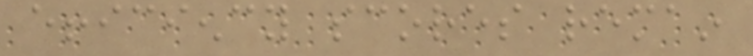efficiency scores remain
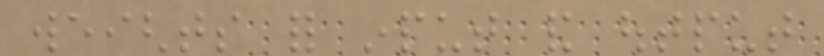weights for input and output
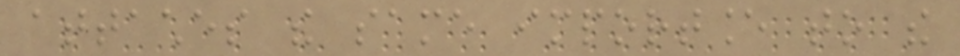attaches the same importance to the
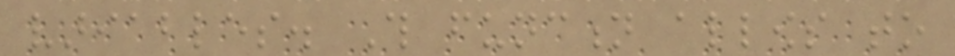variables. This function allows to
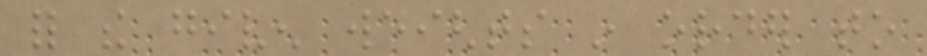for the given weights in order to
